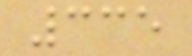335
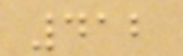412
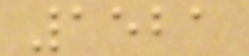1521
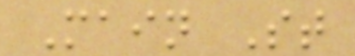Main St
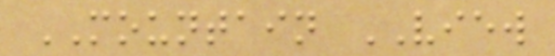MOUNTAIN VIEW
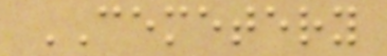CEMETERY
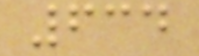634
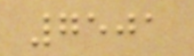7501
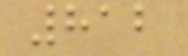812
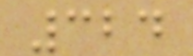324
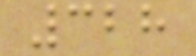328
